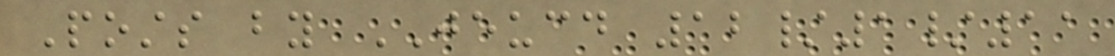Posts by JEUCD 12/1/11
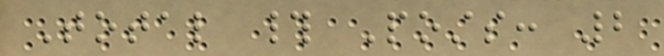Total # Posts: 2
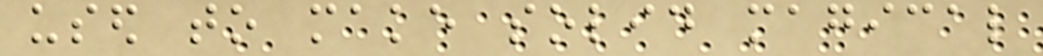used to make solid magical
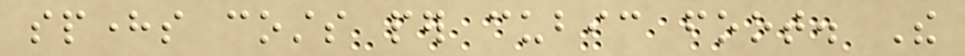spheres costs per cubic foot. The
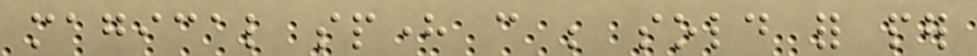magical sphere can be sold for per
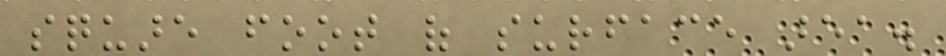square foot of surface area.
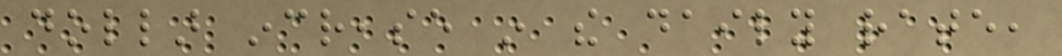dollar increase in the daily rate,
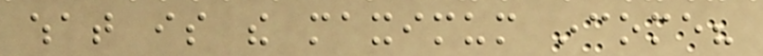what is the maximum income?
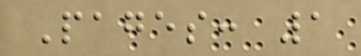Pages: 1
